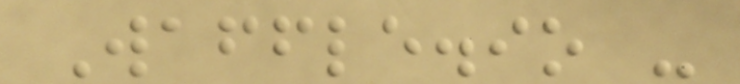Waffle.io -
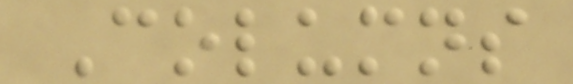Columns
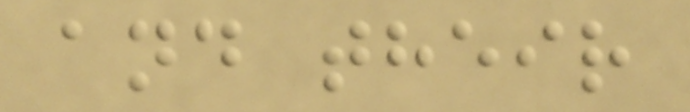and their
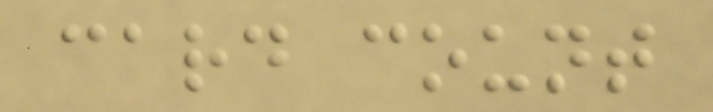card count
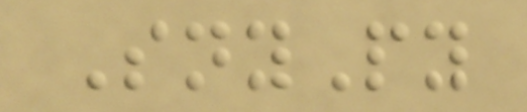SnyPy
